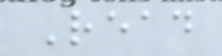Read
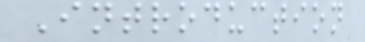Introduction
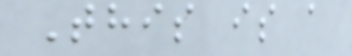This is a
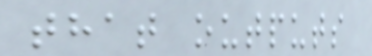that outputs
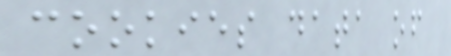cookies data of
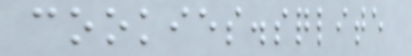cookies.sqlite
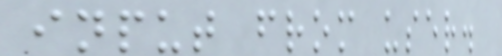input from user.
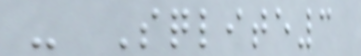- Sqlite3
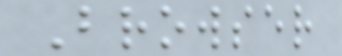Browser
